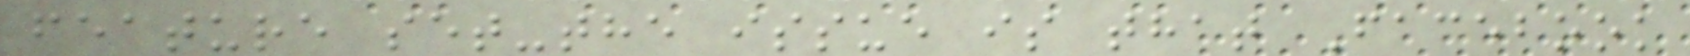feature set-the issue is that Facebook
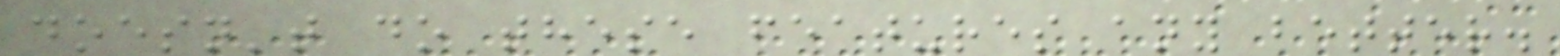doesn't do these features any better.
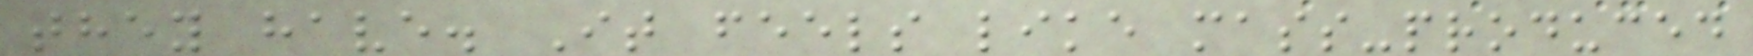they have. It feels like mass-produced
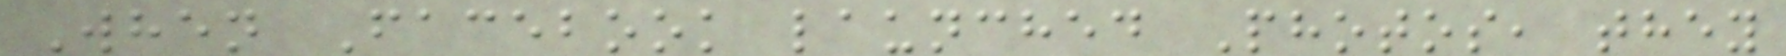When Facebook launched Photos, they
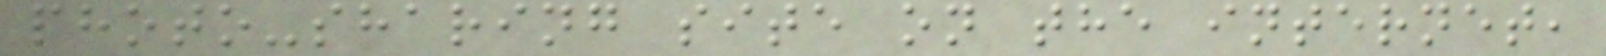photo-sharing site on the internet,
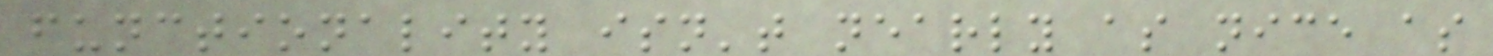functionality isn't nearly as nice as
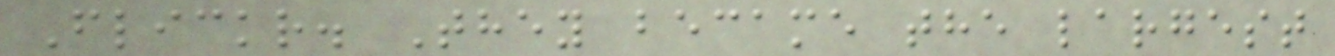Flickr. They became the largest
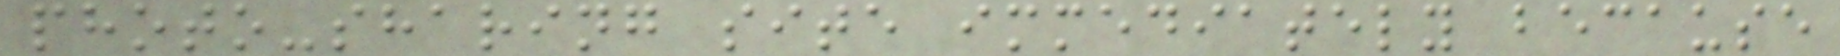photo-sharing site immediately because
